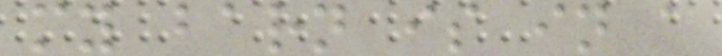my barn is in a
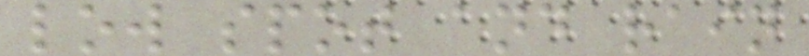low spot and rain
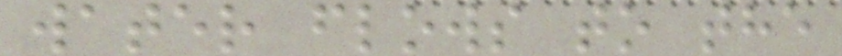water flows to the
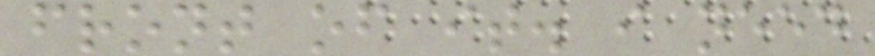front of it. i need
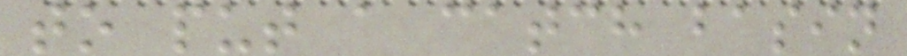to put a catch basin
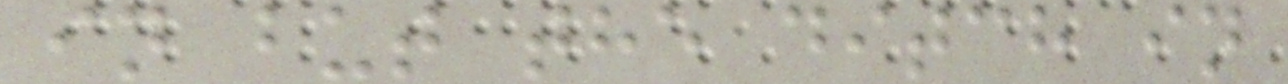in but the ditch in
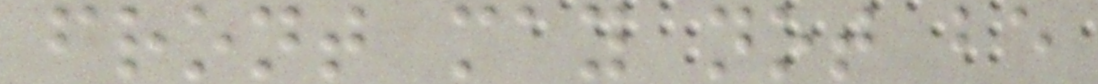front may not be
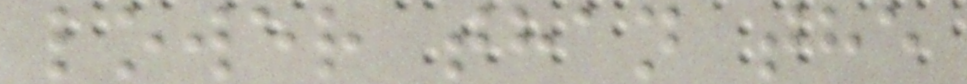lower than the
